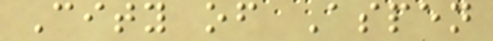City of Aspen
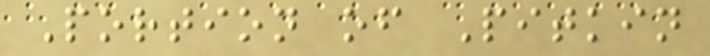Portion of Pitkin
